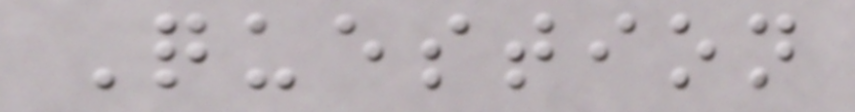Question
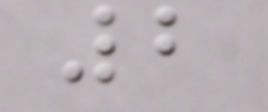2
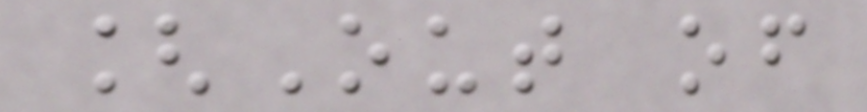[Out of
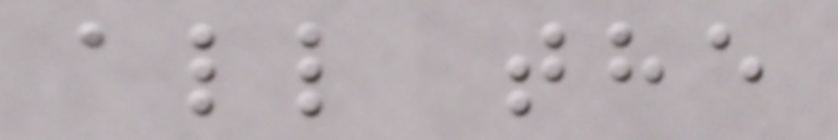all the
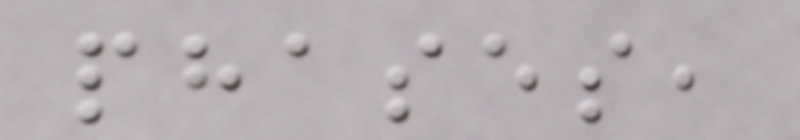phases,
